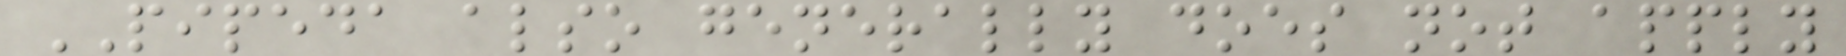PIPEDA also generally does not apply
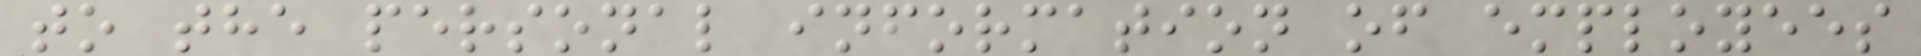to the personal information of employees
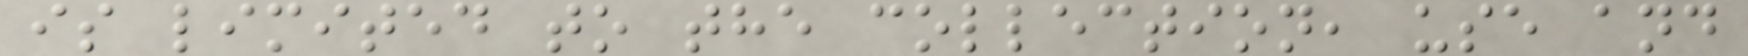is limited to the collection, use and
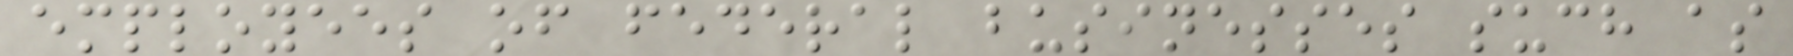employees of federal businesses such as
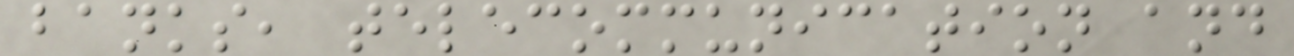banks, telecommunication and
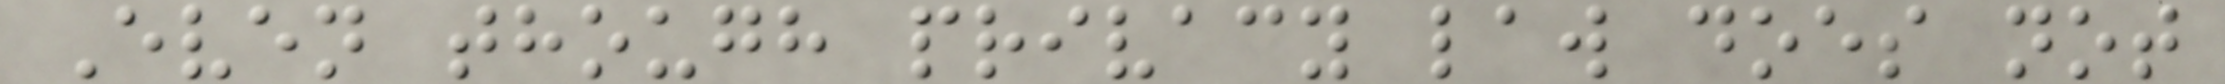Even though privacy law does not
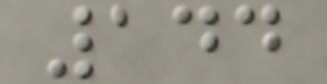144
